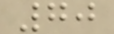70
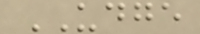UDGE
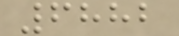6882
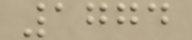1774
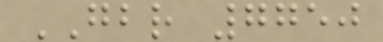GBR 7750
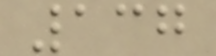137
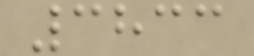3833
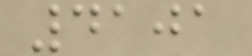4101
